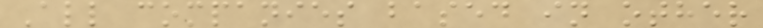All companies based in other
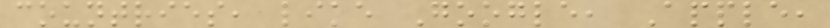countries, like Google, Apple,
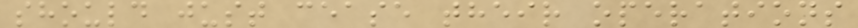should just cease their operations
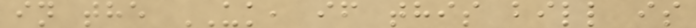in the UK, if this bill is
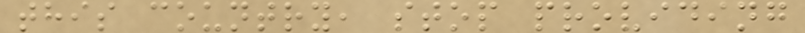this country, stop providing
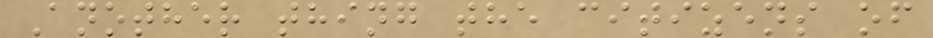Another thing the citizens of
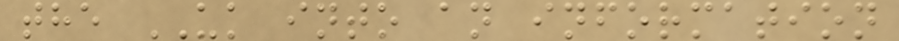the UK into an information
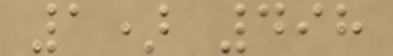1) 498
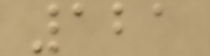121
